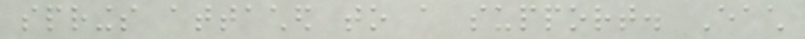springs attached to a support. Each
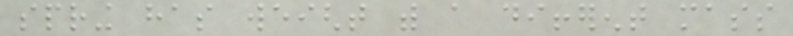spring has weight with a different mass
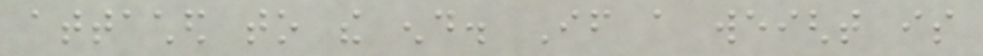attached to the end. If a weight is
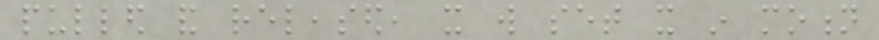pulled and released, it will set it in motion
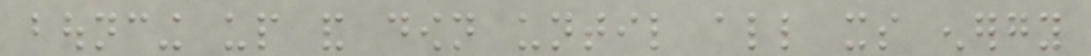bouncing up and down until all its energy
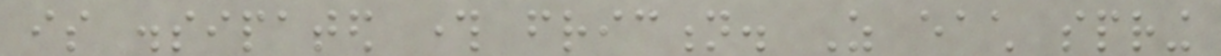is dissipated through friction. As each spring
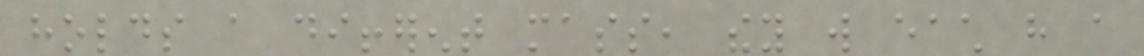holds a different mass, they will each have a
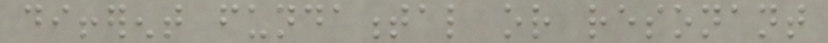different fundamental or resonant
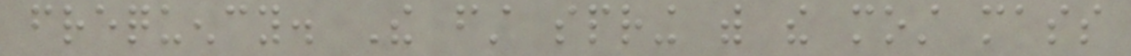frequency. The first spring with the most mass
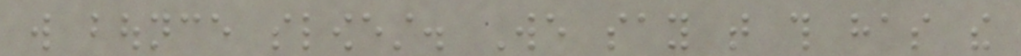will bounce slowest. We say that this has the
